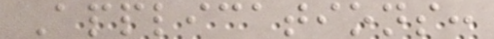Applications:
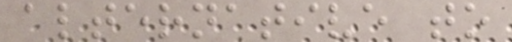alternative to
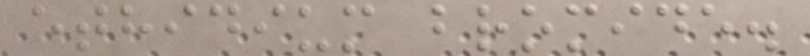ethidium bromide.
